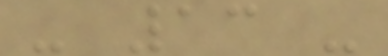- 13 -
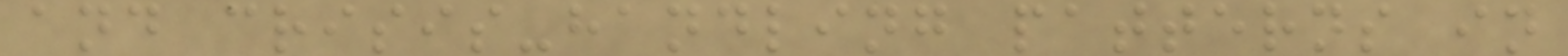and crisis-handling patterns in
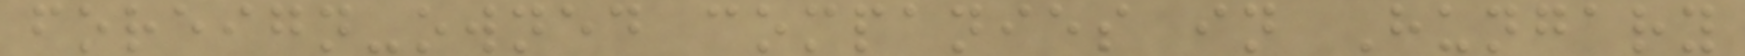foreign-owned companies in Hungary
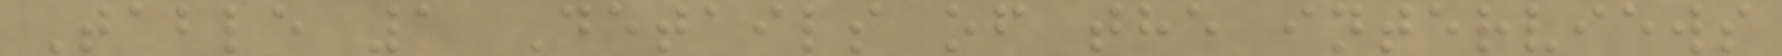Table 1 Details of the interviews
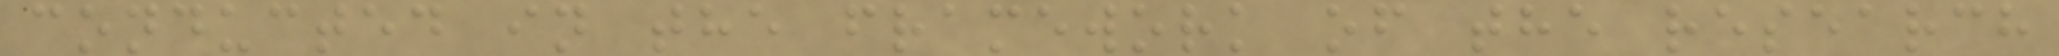conducted in the framework of the research
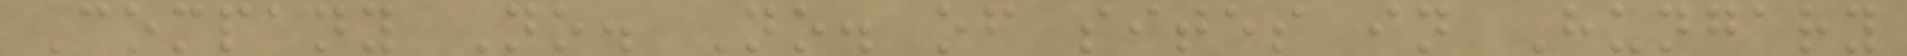Company No. No. of sites in Hungary
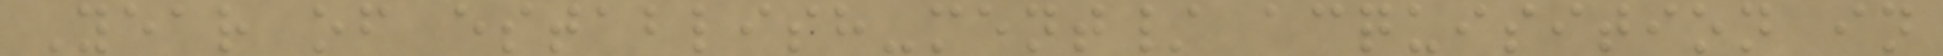Year of establish-ment/ acquisition in
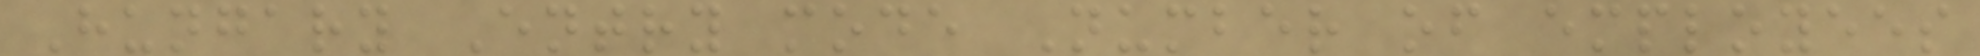Hungary Entry mode Number of employees
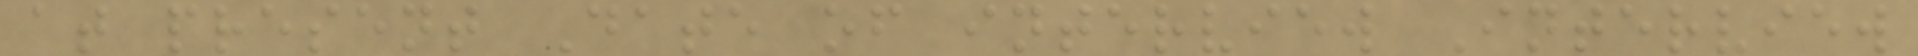at present Date of interview Interview
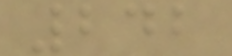242
